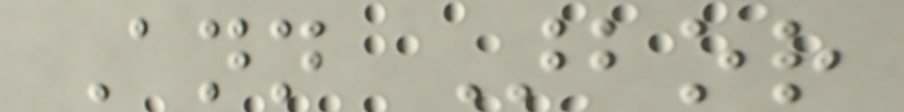Ann Arbor
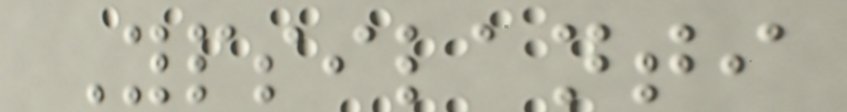Ypsilanti
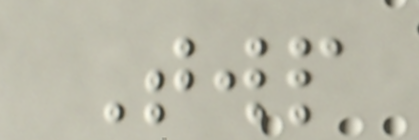Twp
